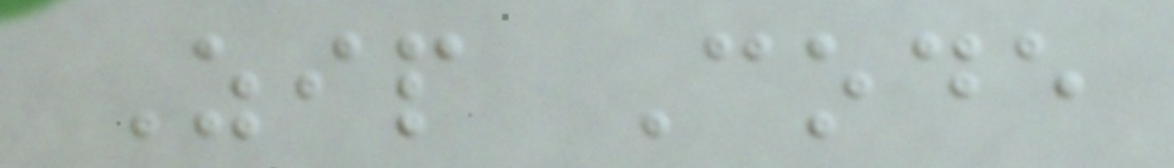Zip Code
